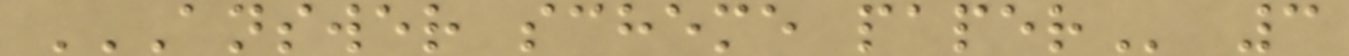ANSWER SCHEME PAPER 3
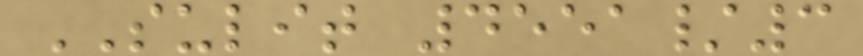SULIT 4551/3
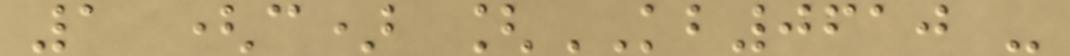1 (c) [KB0610 -
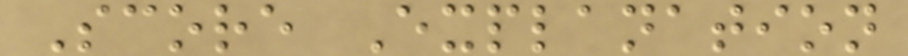Score Explanation
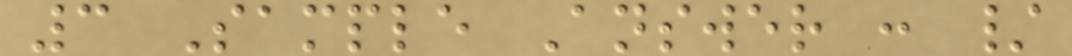3 Sample Answer : /
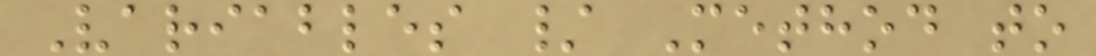Variables / Method to
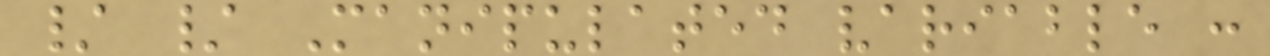/ / Manipulated variable :
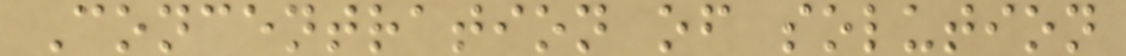Concentration of solution
